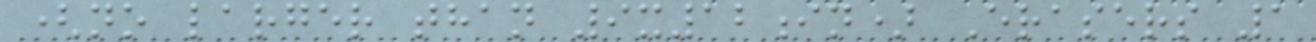(no larger than 9x12in) Erasers 1
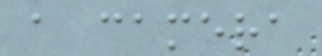a camera
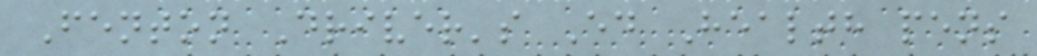Fenton Driver's Ed Health pens
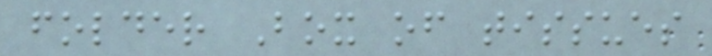folder Box of tissues
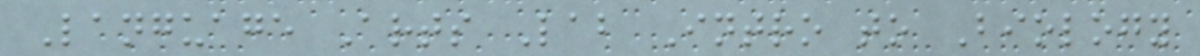Language Arts Lab Intro to Biology
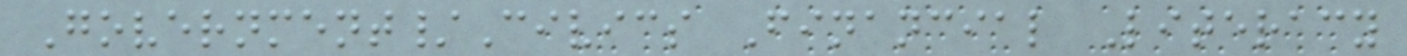Government/Civics Financial Literacy
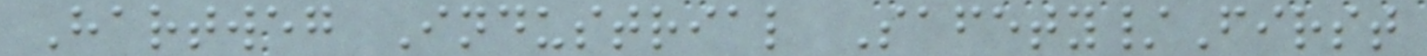Hartweg Industrial Safety/First
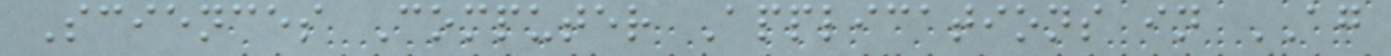Sciences Computer Applications in AG
